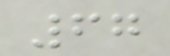67
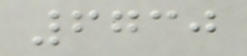6730
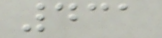431
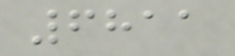6811
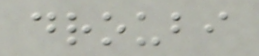droubi
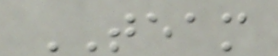TEAM
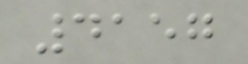4157
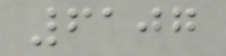6107
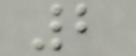2
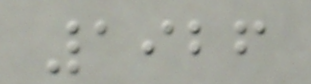1926
